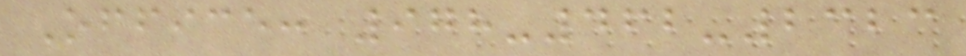Office: 978-462-2323
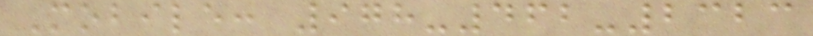Mobile: 978-462-2323
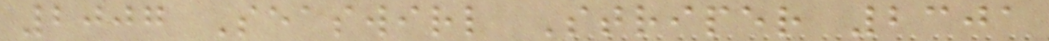2007 Seaswirl Striper 2301
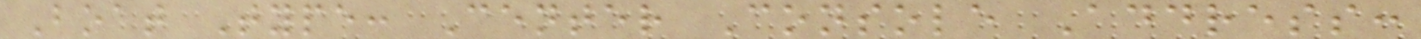Boat Type: Center Console Address:
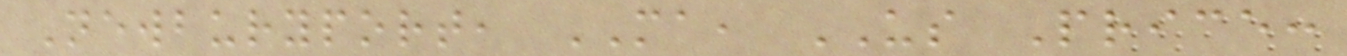Newburyport, MA, US Price:
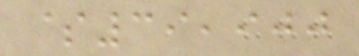$39,900
